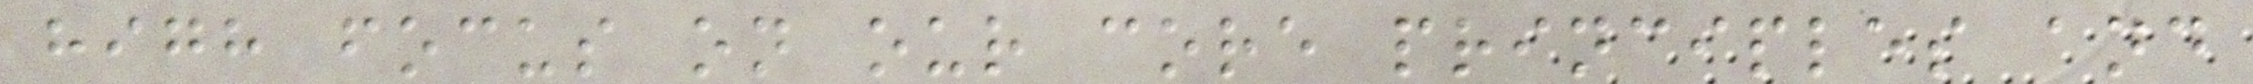high focus on our core principles and
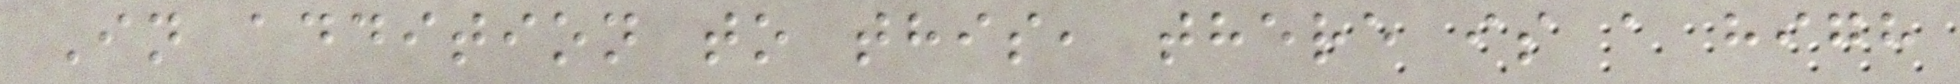In addition to this, there is a high
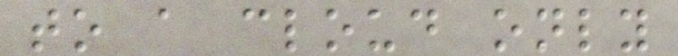to a cloud only
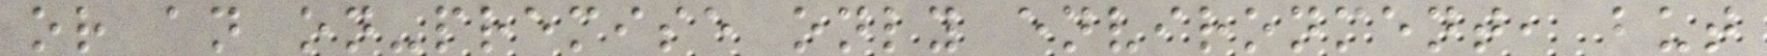or an on-premise only environment, but
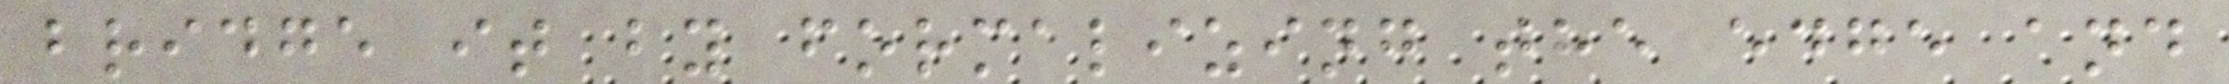bridge it by formalizing the edge and
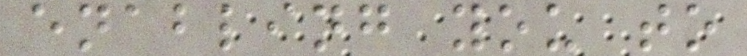enabling you to
